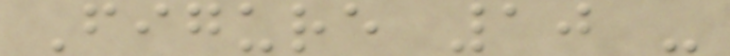Figure 10 -
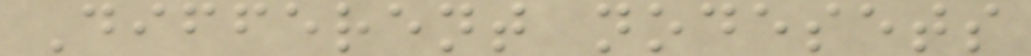Different nodesets
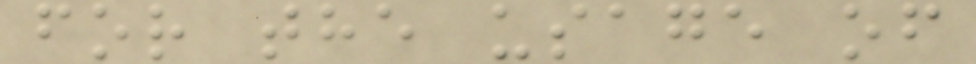for the usage of
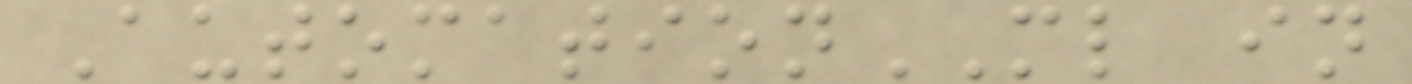AutomationML in
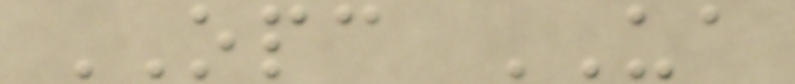OPC UA
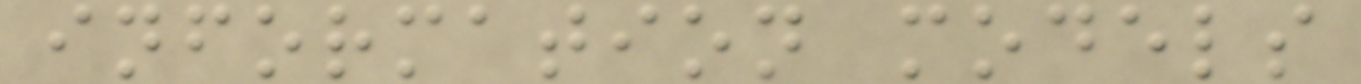information models
